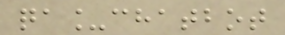qa_chatbot
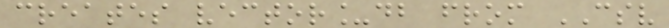creates vector_db from CSV
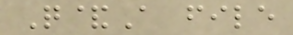Q&A file
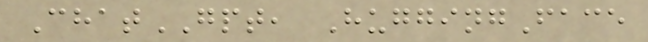ChatGPT, HuggingFace
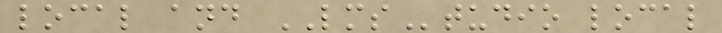local and LMStudio local
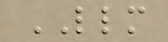LLM
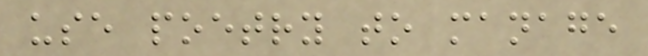use poetry to manage
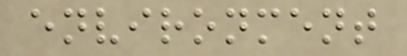environment
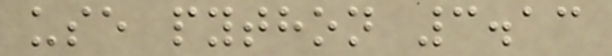use python 3.13
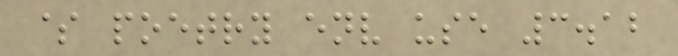$ poetry env use 3.12
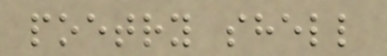poetry shell
